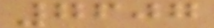7607
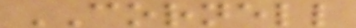CORNELL
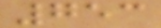753
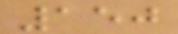150
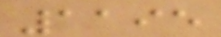1195
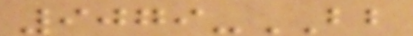9079-BB
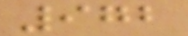972
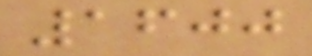1600
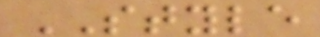STYLE
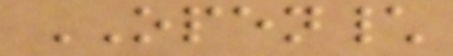OPEN\
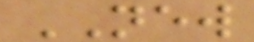NEW
